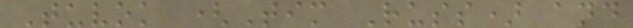Tuvok (Tim Russ) and
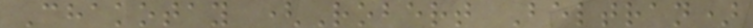Chakotay (Robert Beltran)
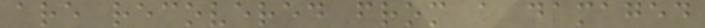are recovered from a damaged
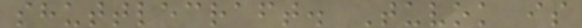shuttlecraft. Tuvok is
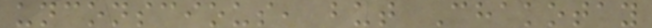unconscious, but Chakotay
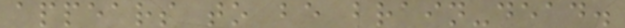appears to be brain-dead.
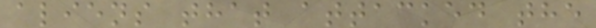aliens that attacked the
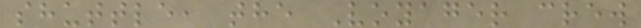shuttle, the Voyager crew
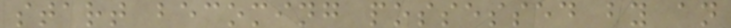start becoming possessed by an
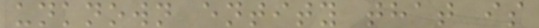unknown entity that is
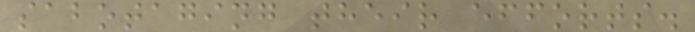sabotaging their efforts.
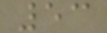53
